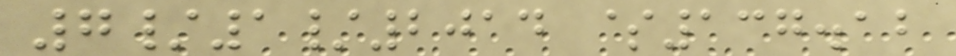7/1/2014 $137.12
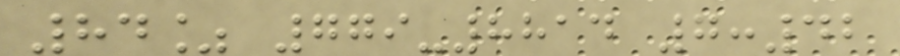84% 779-8814 7:42
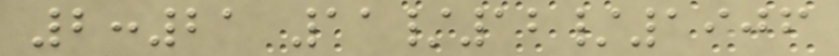2:21 11/12/1906
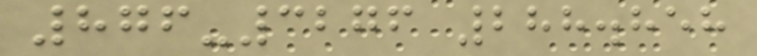876-3276 288.858
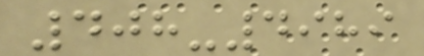408-4989
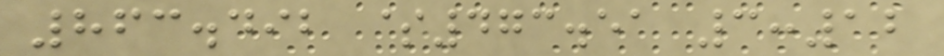863.492 $473.51 3:12
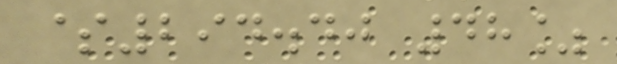$294.40 48%
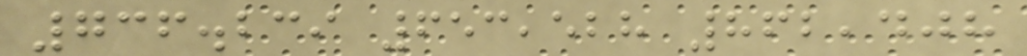736.239 653,528 862,408
